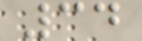34
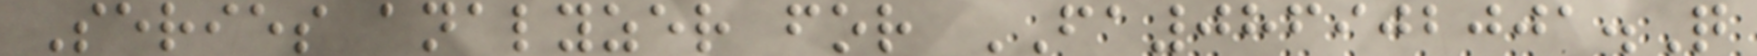Series analyzer for FA086902001.Q
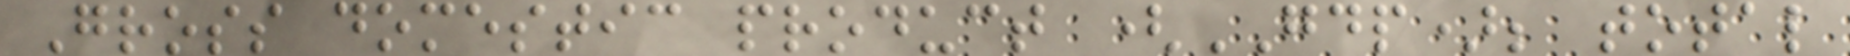Gross domestic product (GDP); total
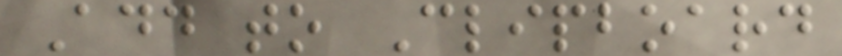Add to Clipboard
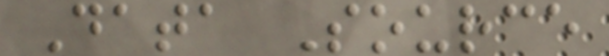Data Source
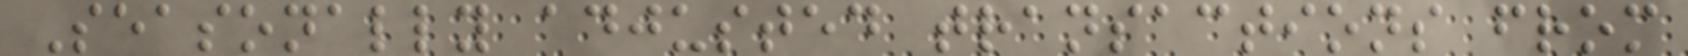Seasonally adjusted transactions from
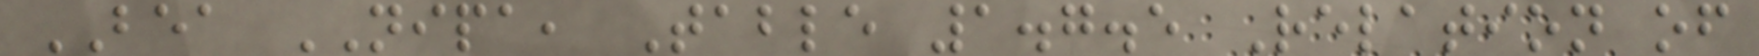BEA NIPA, Table 1.7.5 Relation of
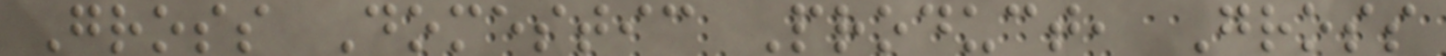Gross Domestic Product, Gross
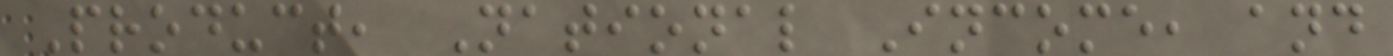Product, National Income, and
